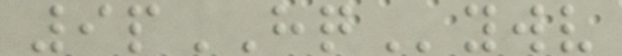9pHQywv
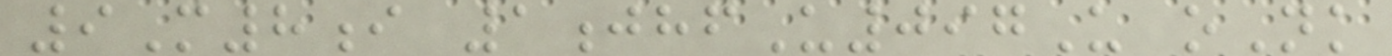9M8i 1jhfU097U oNk
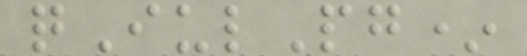qIulPg*
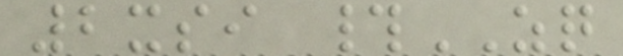2xsi #ZQ
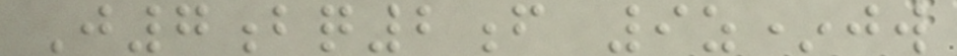J7bq2f 9z*jw
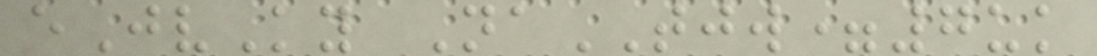eJvKy NaTJW=7uk
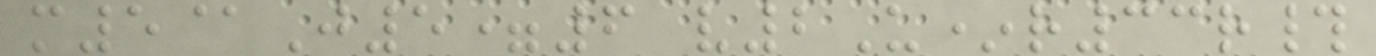m5@J5=6 v2U*r33r#
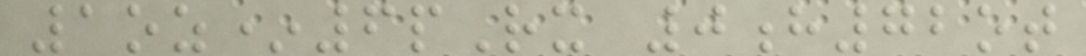1oz*6pRx 0h72ot
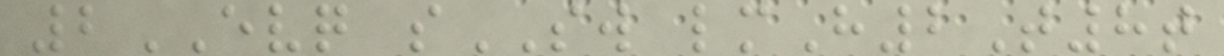2EVQ sSW lmH2T8t
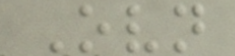Ovn
